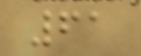61
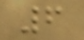6
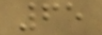65
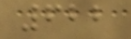622
